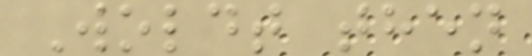Woldt then
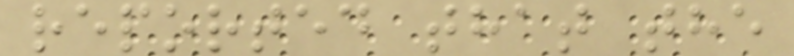reported that the
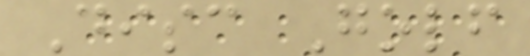Disc Golf
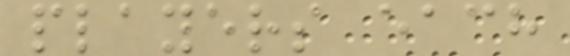players each
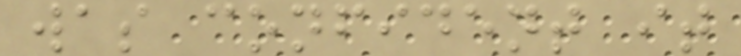was confident it
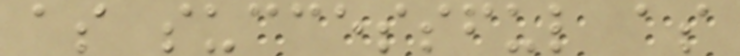as successful as
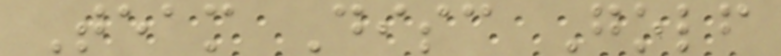Team Disc Golf
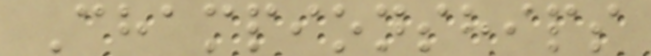Championships
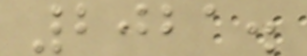2021.
